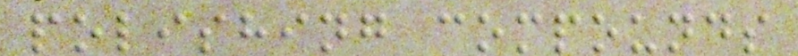polishing compounds
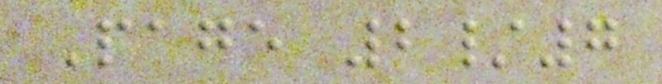Page 2/7
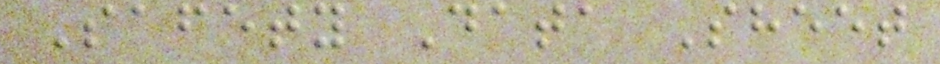Safety Data Sheet
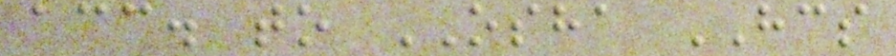acc. to OSHA HCS
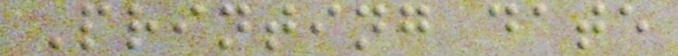Printing date
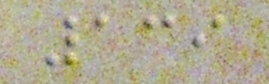139
